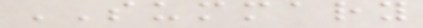SUMMARY
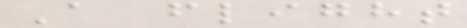A flight
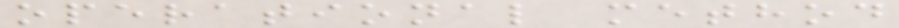operational method
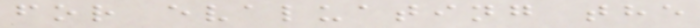for evaluating the
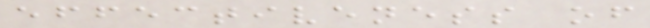effectiveness of
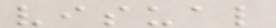visual
